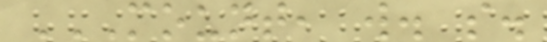MOUNT, W. S.
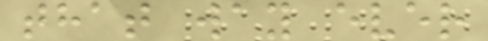that way ever
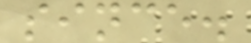since.
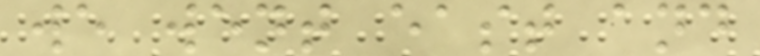we went east and
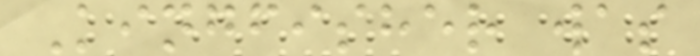Kingfisher was
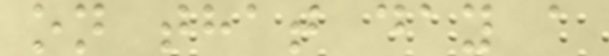on that day a
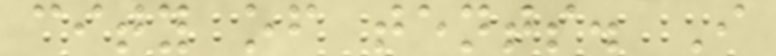city of tents. I
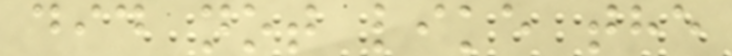did not like the
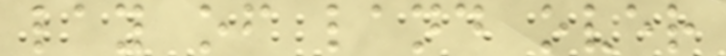lay of land over
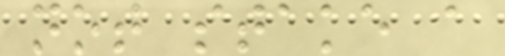not stake a
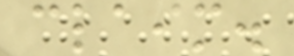claim.
